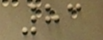83
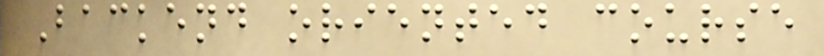Backend oriented course
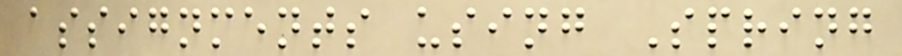assignments using Spring
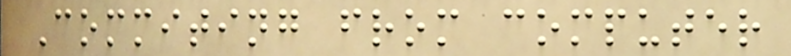Commiting from computer
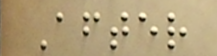After
